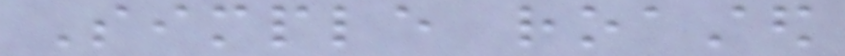Simple roasted
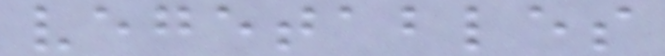vegetables
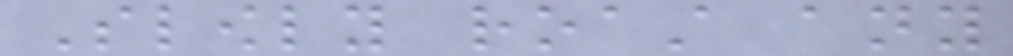Slowly roast any
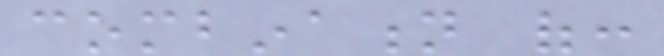combination of:
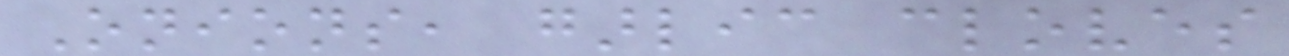Onions, garlic cloves
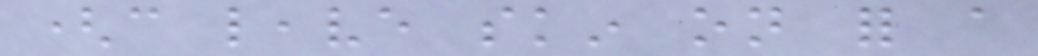(can leave skin on for a
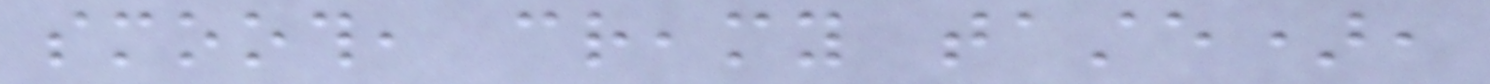smooth, creamy taste),
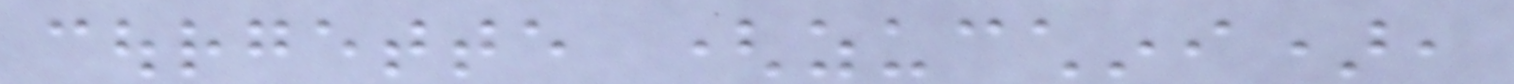courgette (zucchini),
